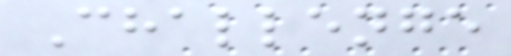Challenge
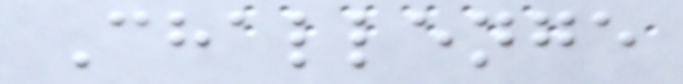Challenge
